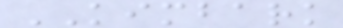KIMBARK
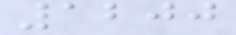1200
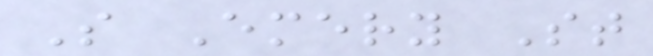S Emery St
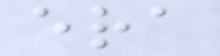era
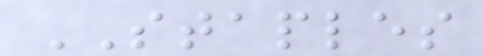STAPLES
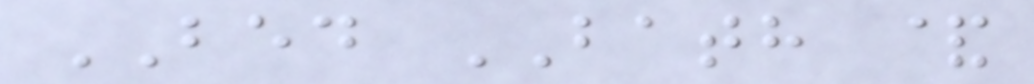BED BATH &
